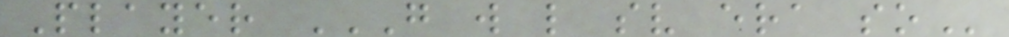Player G W L SV ERA SO
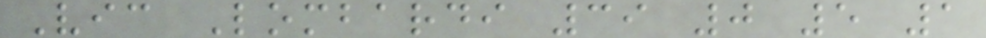Vic Lombardi 39 0 5 1
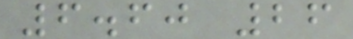6.60 26
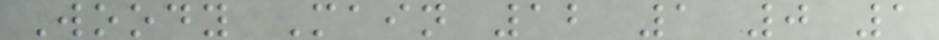Woody Main 12 1 0 1
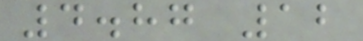4.87 12
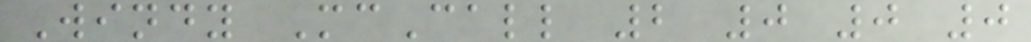Windy McCall 2 0 0 0
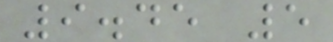9.45 5
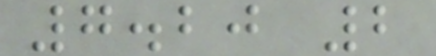7.20 2
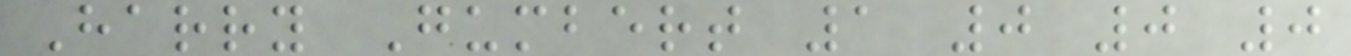Harry Gumbert 1 0 0 0
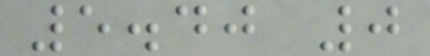5.40 0
